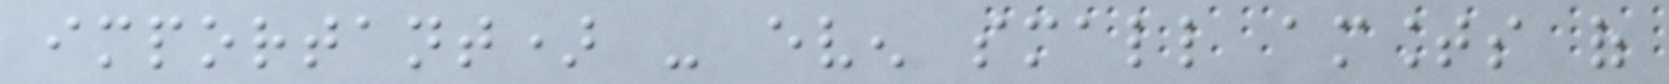important) - even small amounts of
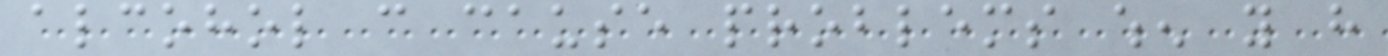alcohol can cause problems when you have
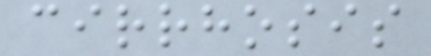cirrhosis
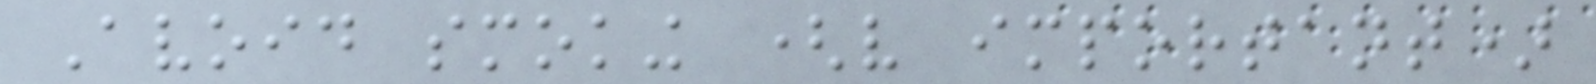Avoid smoking (very important)
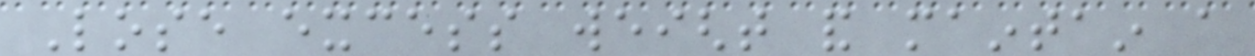Lose excess weight and maintain a
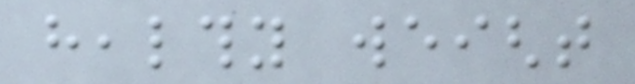healthy weight
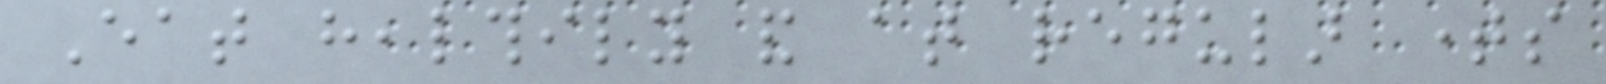Eat healthily and at regular times
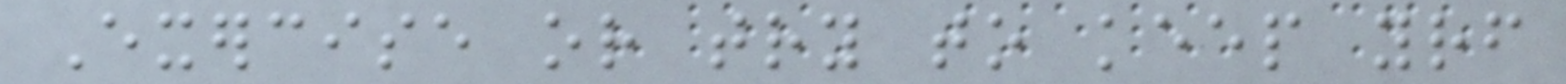Exercise or try to keep yourself
